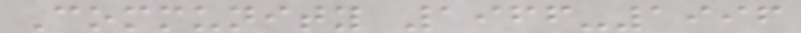Community 1966-1996
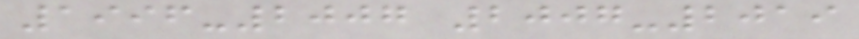1996-2007 2007-2019
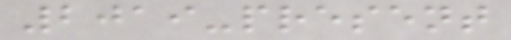2019-present
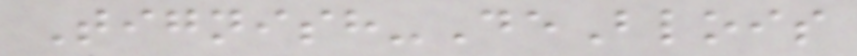Tignish-DeBlois
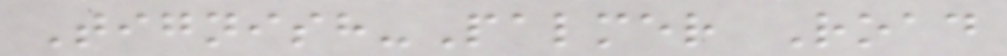Tignish-Palmer Road
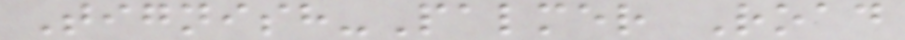Tignish-Palmer Road
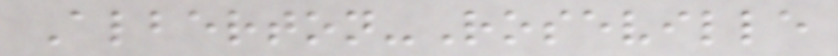Alberton-Roseville
